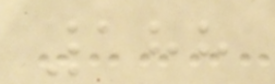188
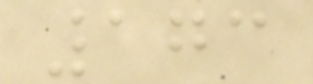173
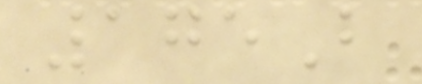175B
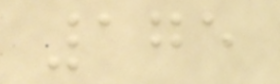175
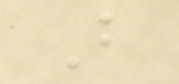B
